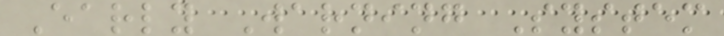Early Warning System
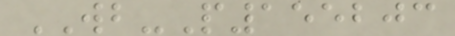WB-P155203
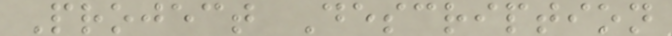Project Description
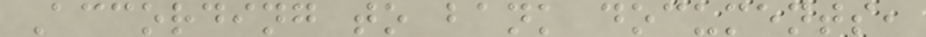According to bank documents,
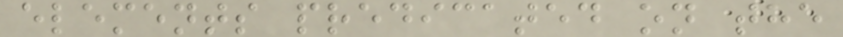elements predicated on the
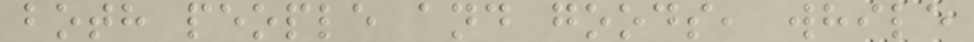both people and goods, while
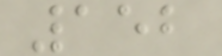152
